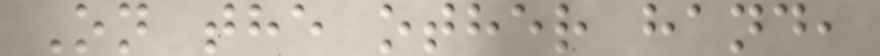On the other hand,
